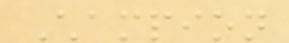Champion
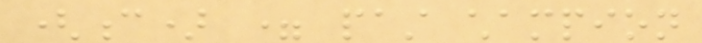(c) = past champion
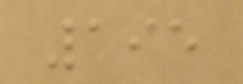195
